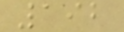192
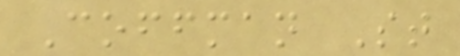Coffman St
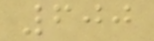600
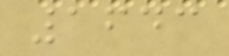1643
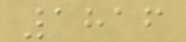1816
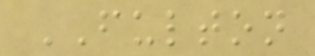FULTON
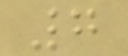7
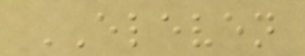ELEVEN
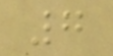7
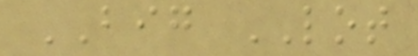BIG LOT
